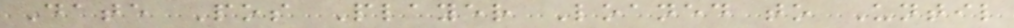Date Pos Player Loaned to Until
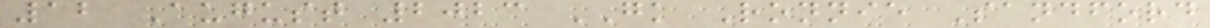12 August 2023 GK Ronnie Sandford
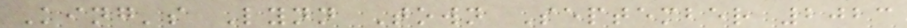King's Lynn Town September 2023
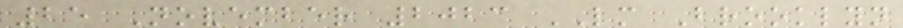25 November 2023 LM Brooklyn
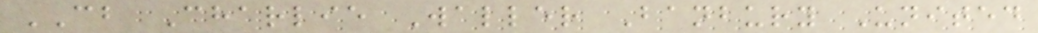CB Charlie Waller Banbury United
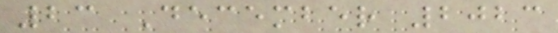23 December 2023
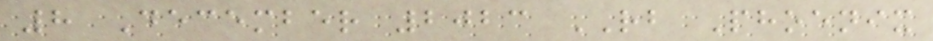8 December 2023 RB Phoenix
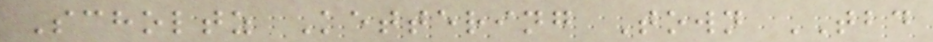Scholtz Kettering Town TBD
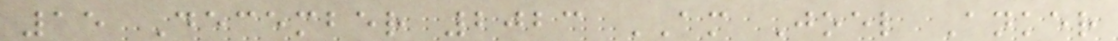15 December 2023 AM Joel Anker
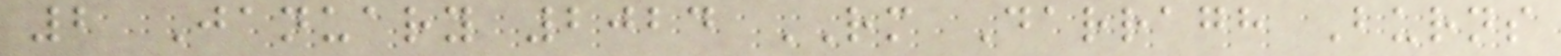2 January 2024 RM Darragh Burns
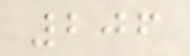206
